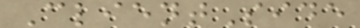ClientSide
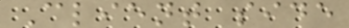Client side
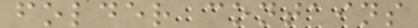folder contains
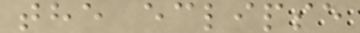the eclipse
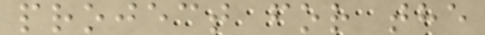project for the
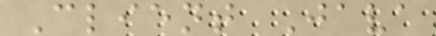Client Java
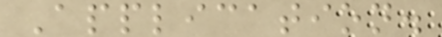Application.
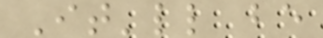It'll be
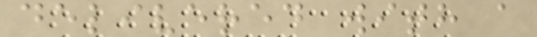delivered with a
